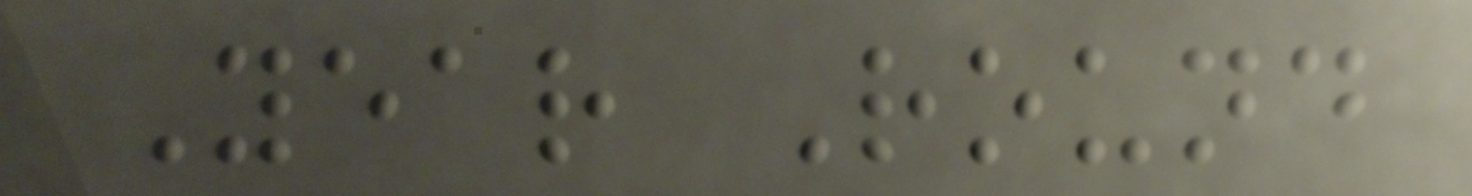Year Round
